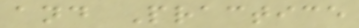and Practice
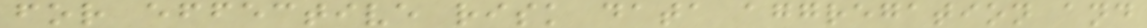for effective risk data aggregation and
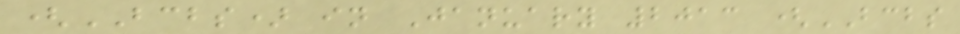(BCBS) in January 2013 (BCBS
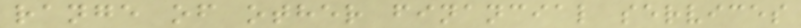range of other financial services
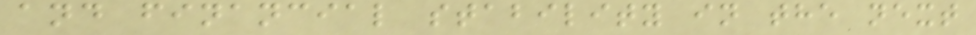and financial stability in the next
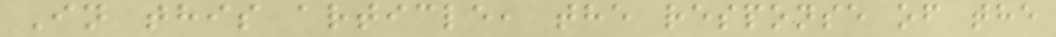In this article, the response of the
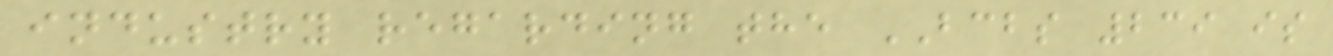industry regarding the BCBS 239 is
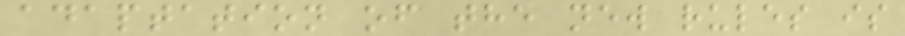adaptation of the new rules is
